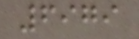6979
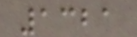1321
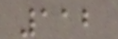112
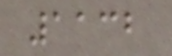1132
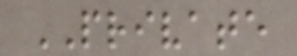PRIVATE
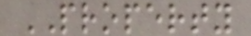PROPERTY
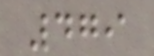479
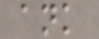ank
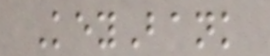KeyBank
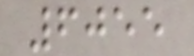6055
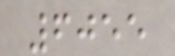6055
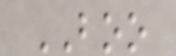BOO
